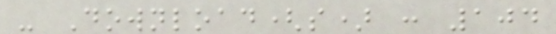- Download(s) : 104
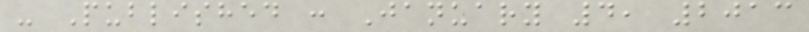- Published : January 4, 2013
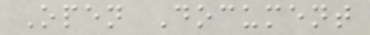Open Document
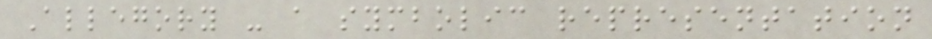Allegory - a symbolic representation
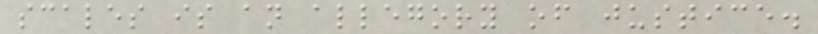scales is an allegory of justice.
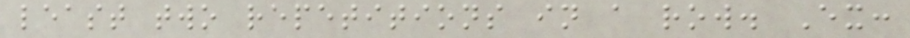least two repetitions in a row. Ex:
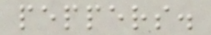peppers.
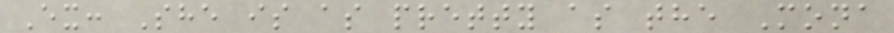Ex: She is as pretty as the Mona
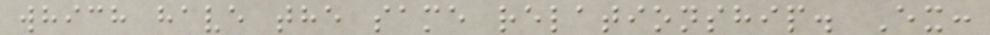which have the same relationship. Ex:
